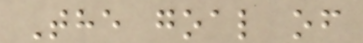The goal of
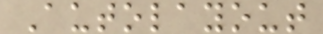Autolayout
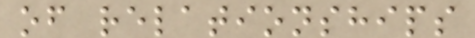of relationships
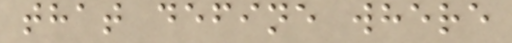that define where
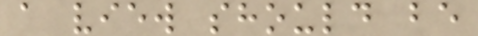a view should be
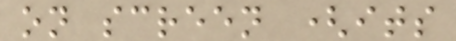on screen (its
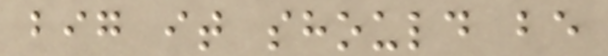big it should be
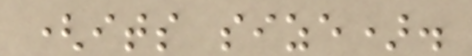(its size).
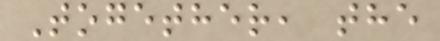Together, the
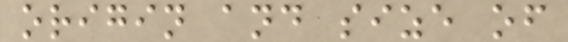origin and size of
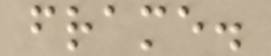frame.
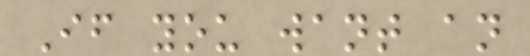If you want an
